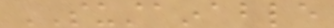SUSTAINABLE
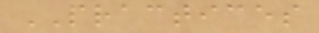PRACTICES
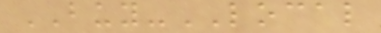BUY-LOCAL
